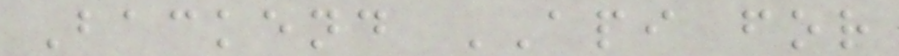Backend API for
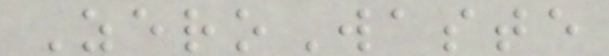ZeroWaste
